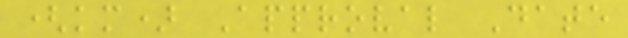(km) Approval Date
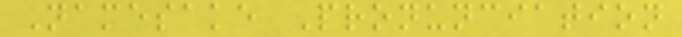Namesake Pronunciation
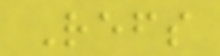Refs
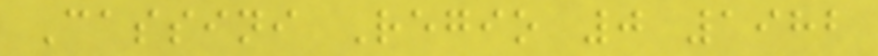Cassini Regio 0 1982
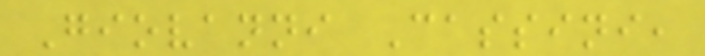Giovanni Cassini,
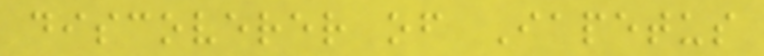discoverer of Iapetus
